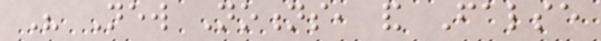His New Notions, and False
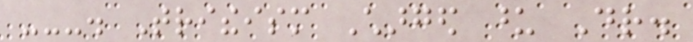---. Tritheism Charged upon Dr.
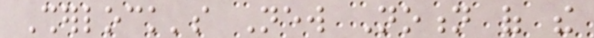Sherlock's New Notion of the
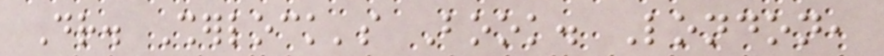Dr. Sherlock's Book. London,
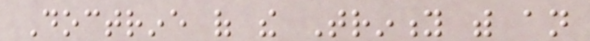Doctrine of the Trinity with an
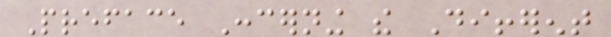Preface Concerning the Different
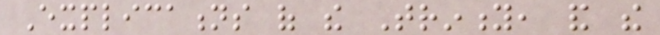Explications of the Trinity, and the
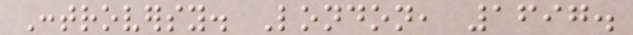Controversy. London, 1697.
